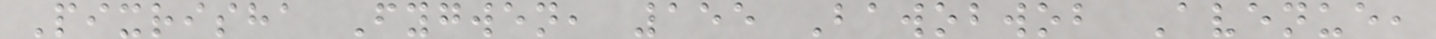Pixrisha Fygwen, 155 Bawobwob Avenue,
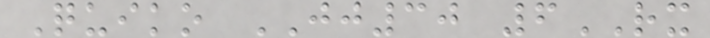Quiko JJ30 6RX
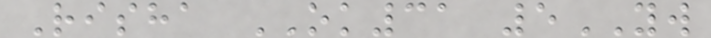Risha OK31 5YW
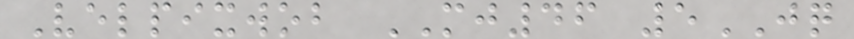Velpixwob MJ46 5JQ
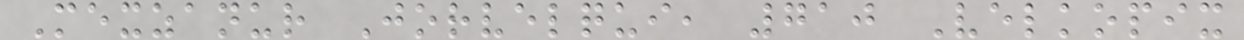Mexzanur Jorvelqui, 710 Velkopix
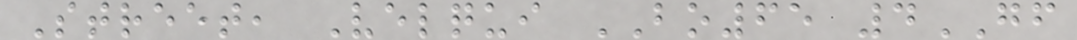Street, Velqui BO65 4GF
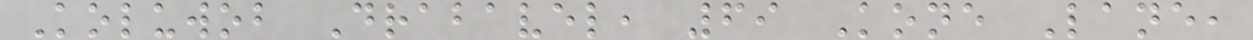Koluwob Drabavel, 69 Kone Lane,
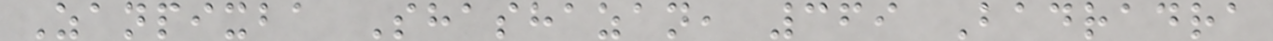Zanpixba Shashazan, 369 Badradra
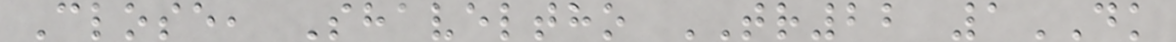Close, Shaveltho TR22 1DK
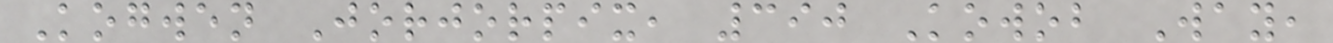Kogwen Jorjorpix, 390 Kowob Way,
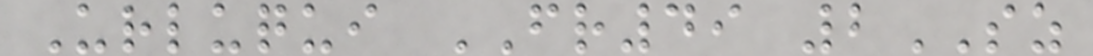Urluqui FR49 2SZ
